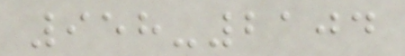958-2104
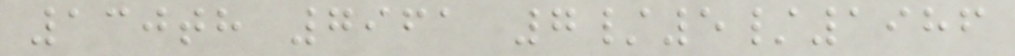130th 7961 7/5/1986
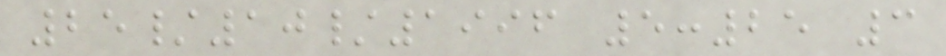25/10/1996 5:25 3
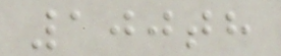100th
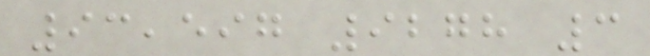93,597 9278 3
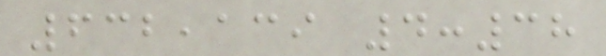632,139 4:38
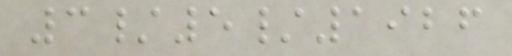3/5/1926
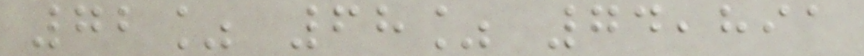72% 68% 74,891
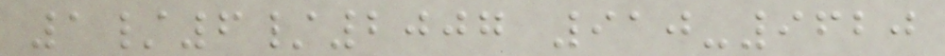1/6/2007 910-9620
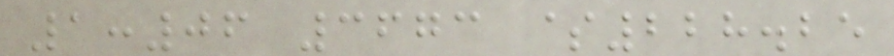1:06 3673 $228.25
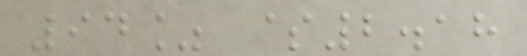94% $2.18
